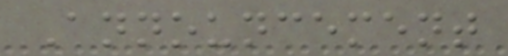Announcement
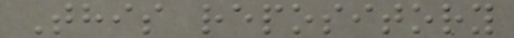This repository
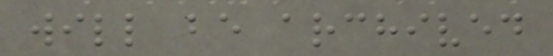will be archived
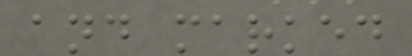and marked
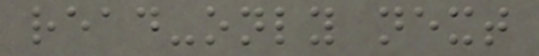read-only next
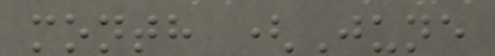month (June
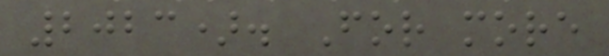2023). For more
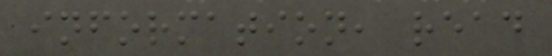information, read
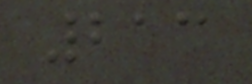213
